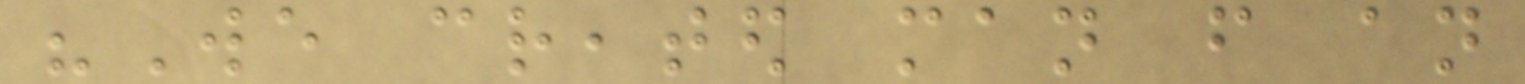"We created man from an
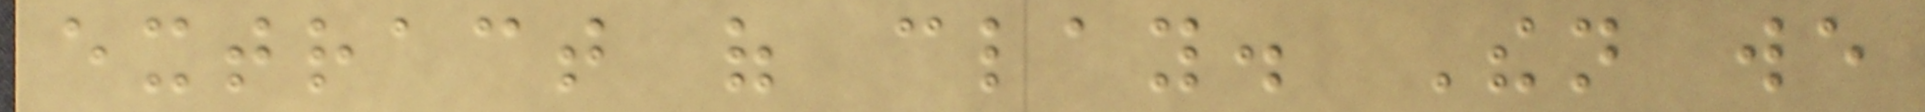extract of clay. Then we
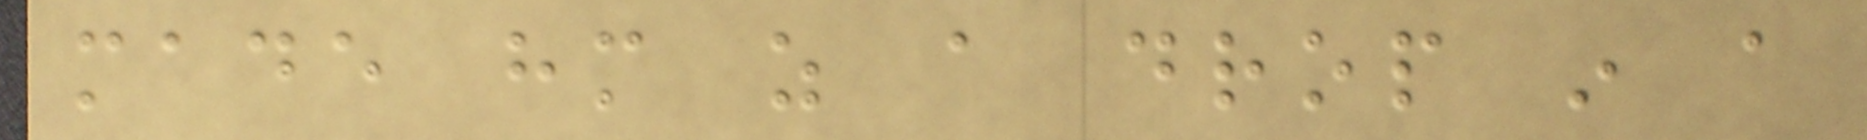made him as a drop in a
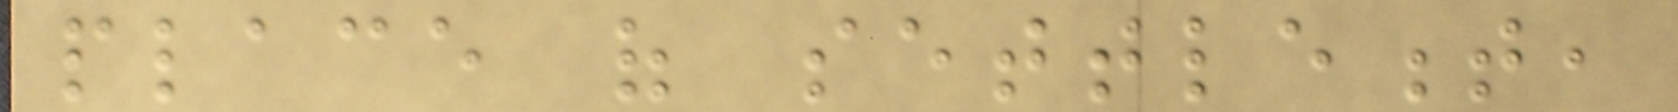place of settlement,
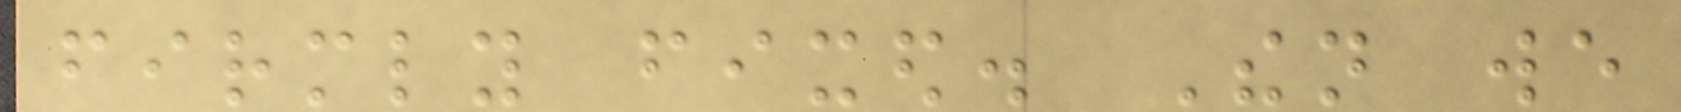firmly fixed. Then we
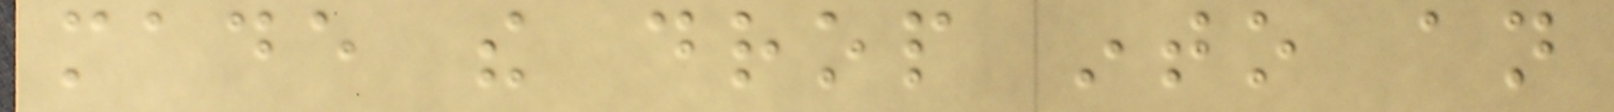made the drop into an
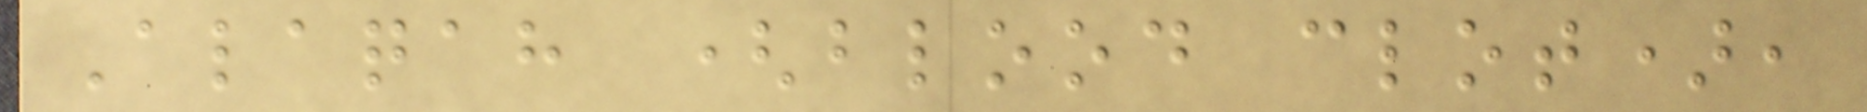Alaqah (blood clot),
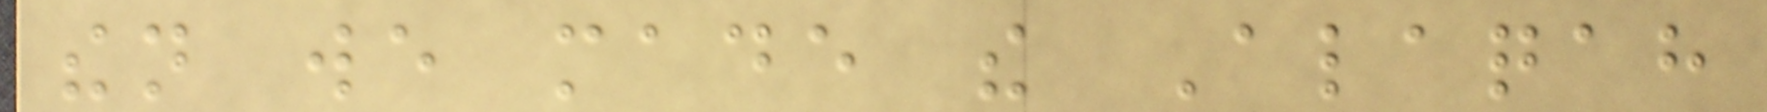then we made the Alaqah
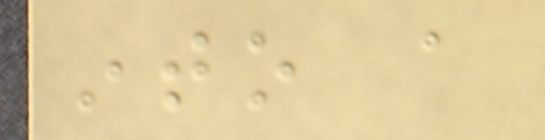into a
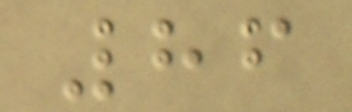86
